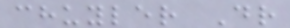chuyler Dr
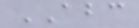ABC
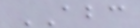ABC
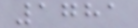1781
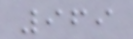969
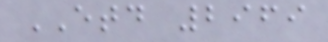ETD 2969
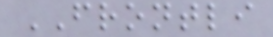FRONTLI
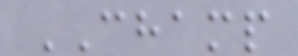CHAMP
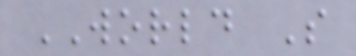WORLD S
